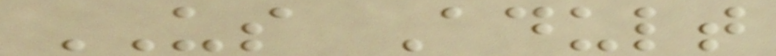US Adult
